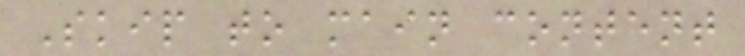Skip to main content
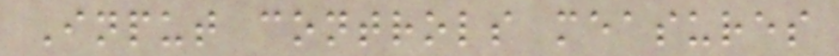Input controls measures
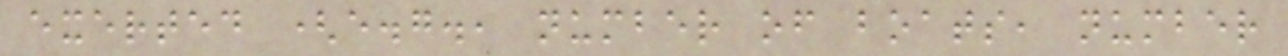exerted (e.g., number of boats, number
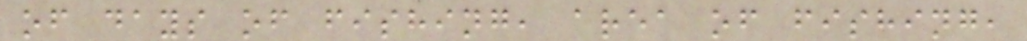of days of fishing, area of fishing,
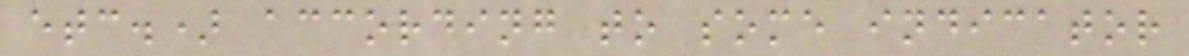etc.) according to some indicator
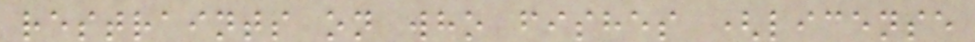restraints on who fishes (license
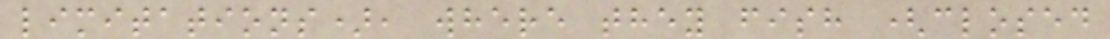limitations), where they fish (closed
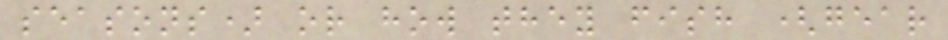seasons) or how they fish (gear
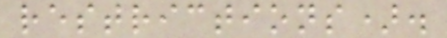restrictions).
